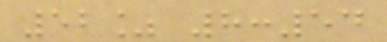52% 8:54
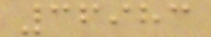36983
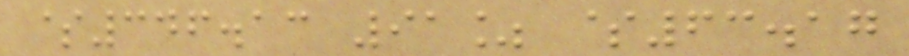$346.13 91% $63.17
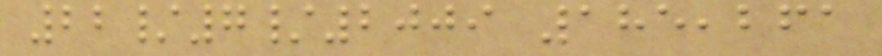22/7/2009 185,261
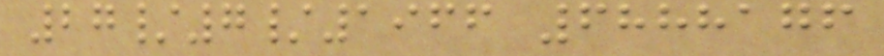27/7/1966 6888176
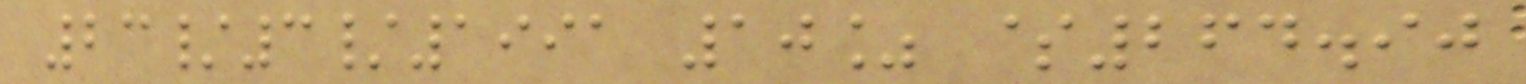23/3/1991 10% $264.90
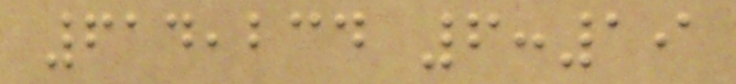614,234 6:19
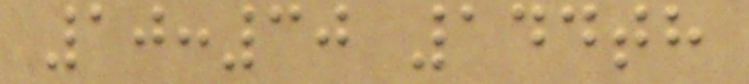10:30 144th
